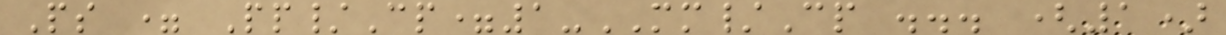Ps = Pp/Cp=1-MM/Cp ... (1)
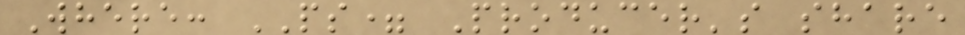Where: PS= Producer's share
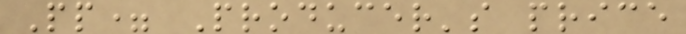Pp= Producer's price
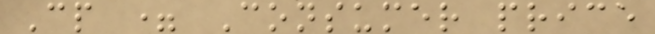Cp = Consumer price
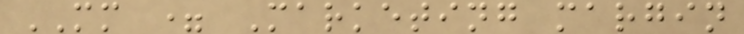MM = Marketing margin
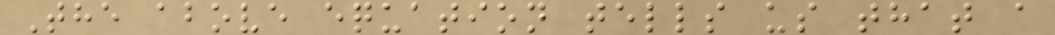The above equation tells us that a
